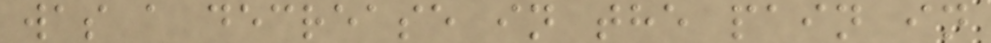was a decrease in the pain in
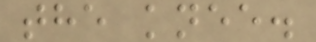the knee.
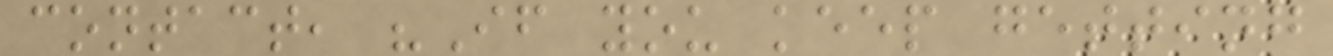contact, "If you keep getting
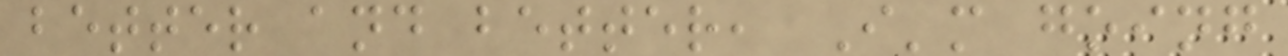better and better, I'm going
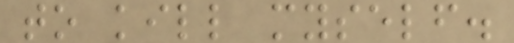to kill myself.
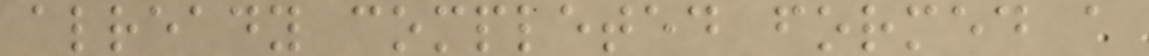already completed formed a
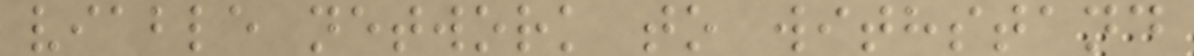viable network to withstand
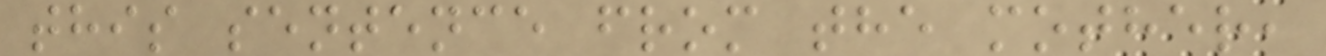this sentence from the mother,
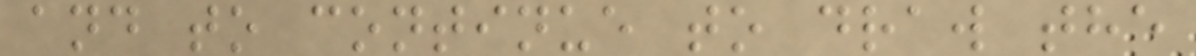and to continue to draw the
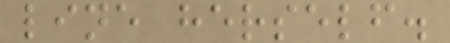line herself.
